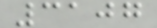3107
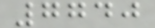7740
